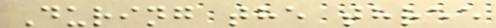During the three
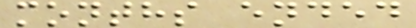months ended
